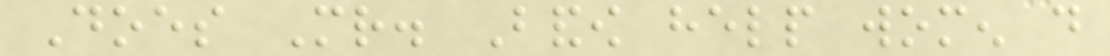Does Mr. Bandow help women do
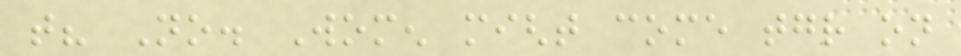that? No. Women might come together on
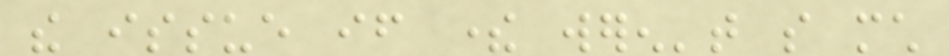the issue if there weren't so much
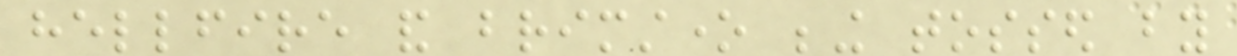hellfire and brimstone being tossed by
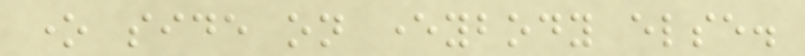one side on everybody else.
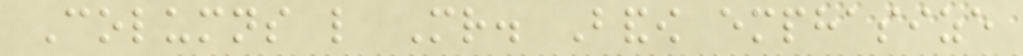Columns like Mr. Bandow emphasize
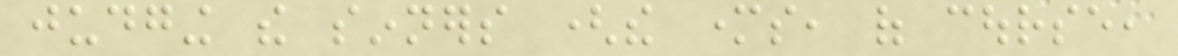judging the sinners (the mothers, of course,
